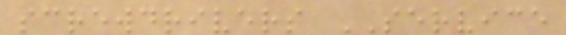screwdrivers SERVICE
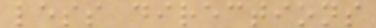less directions
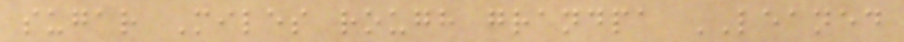sugar Miles rough grandpa LEANED
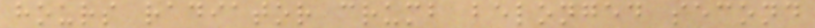hours radiator crumb belonged second
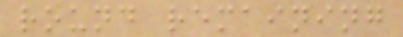round remaining
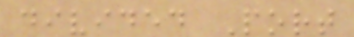divided Port
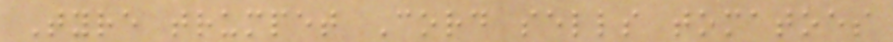Tyre trumpet Cord sells tomatoes
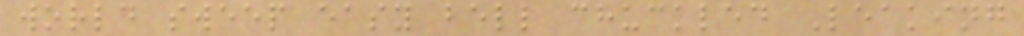world sweep easy bell chuckled Leaking
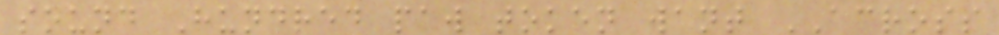sound Hundred paw token want ACROSS
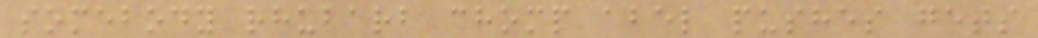somebody rhubarb chomp abel pushes gets
